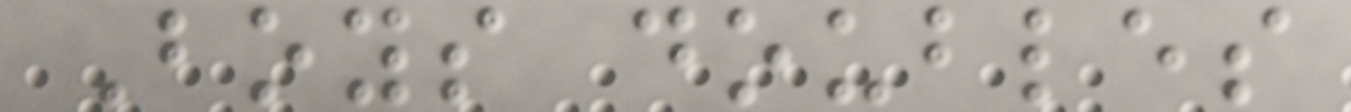Boys doubles
